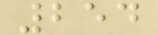254
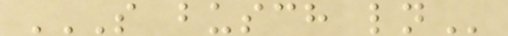S BUSCH LN
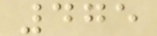475
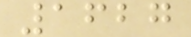1627
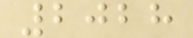2028
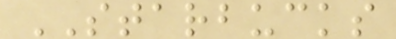STARBUCKS
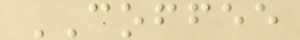COFFEE
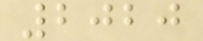2020
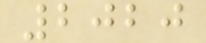2020
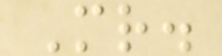Mr.
